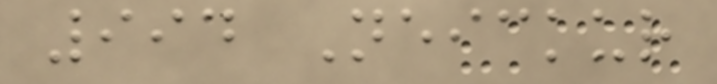994 Neickur
